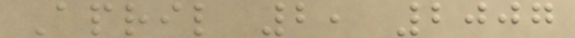April 2, 2007
